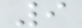9
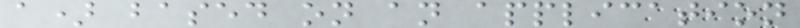a) based on an application
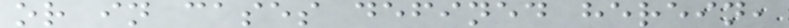or in cases defined herein,
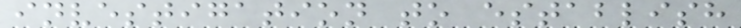investigation to establish
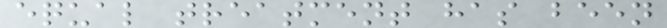equal treatment has been
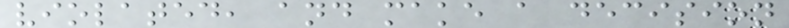violated, and make a decision
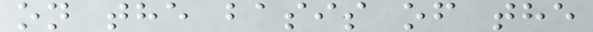on the basis of the
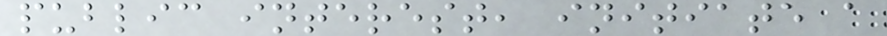public interest, initiate a
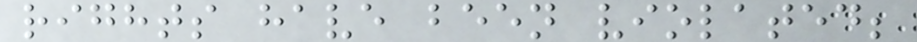rights have been violated;
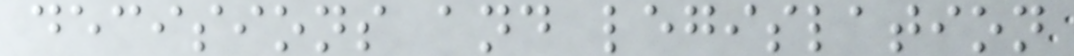decisions and legislation
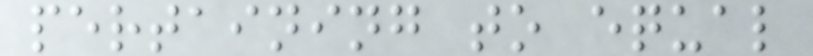pertaining to equal
